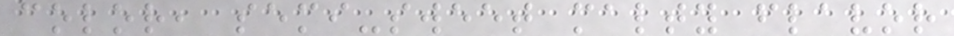color, semi-sweet malty flavor
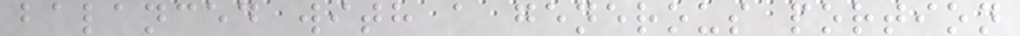balanced with a generous portion
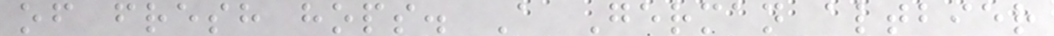of fresh hops. A German altbier
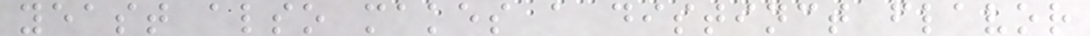yeast also makes a distinct flavor
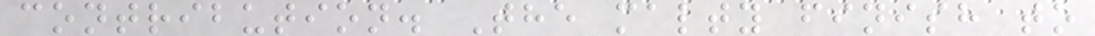contribution. The malty finish to
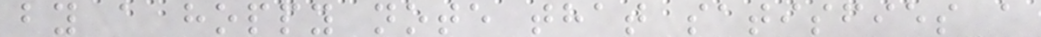by a hoppy note that satisfies a
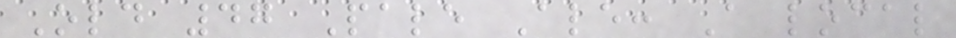Old 47 Pale Ale: A local
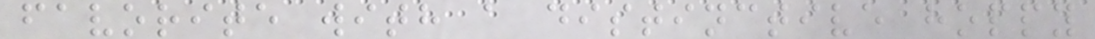favorite with a distinctive hoppy
